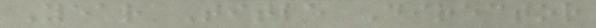Year Title Director
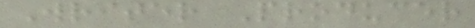Writer Producer
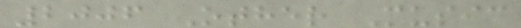2006 Other Music
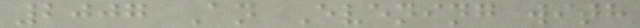2007 An Evening with
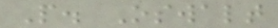P. Oswalt
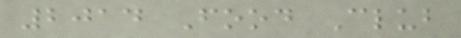2014 Food Club
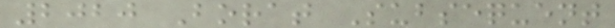2020 Borat Subsequent
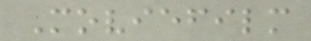Moviefilm
